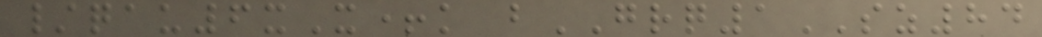/qau6xX+k bGRQ1SZ84
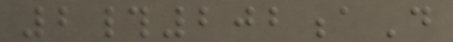2#202aD
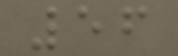56
